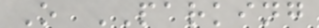O PARKING
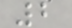2
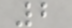2
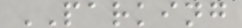PARKING
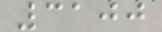3100
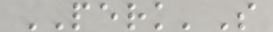PERK'S
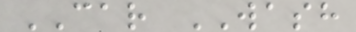CAR WASH
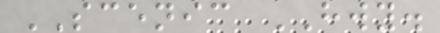SCENIC HWY.
